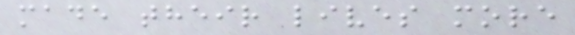made their lives more
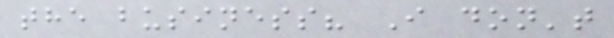the business? I don't
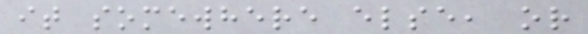it somewhere else, or
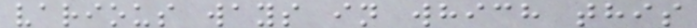various ways in which this
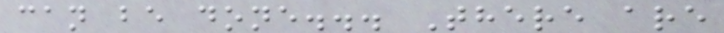can be done... There are
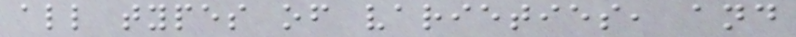all types of varieties, and
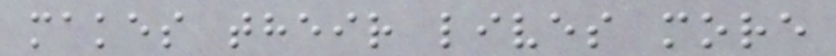makes their lives more
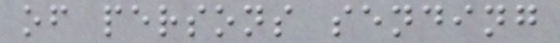of persons sending
